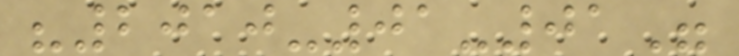"2010-01-01"
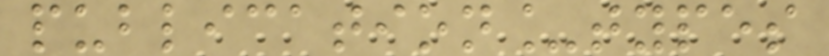publication_types
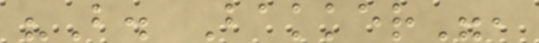"B. Bakker",
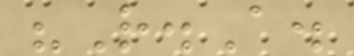"R.A.
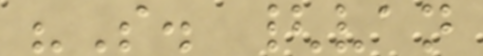"S. {van
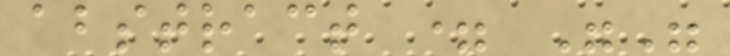abstract = ""
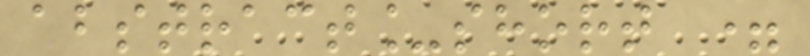abstract_short =
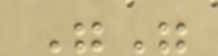""
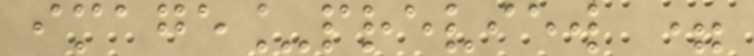image_preview =
